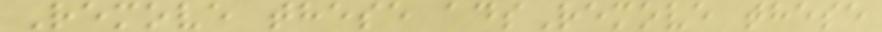Remove these adsRemove these
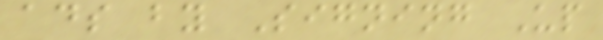ads by Signing Up
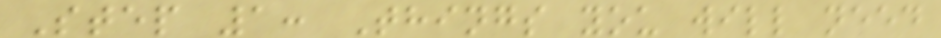Step 1: Things you will need
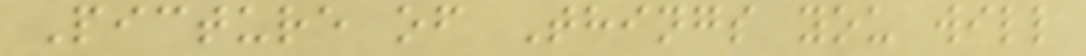Picture of Things you will
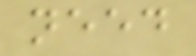need
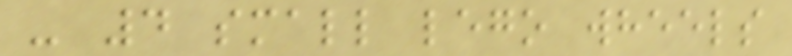- 4 small lego wheels
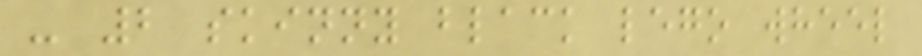- 2 skinny black lego wheel
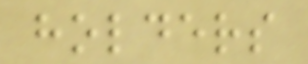holders
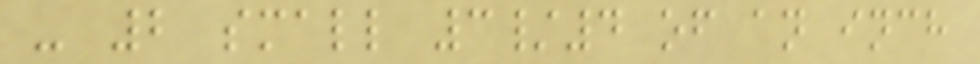- 2 small 3/4 of an inch
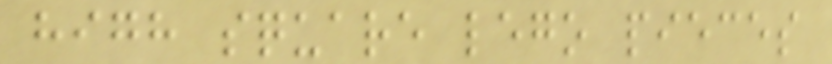high square lego pieces
